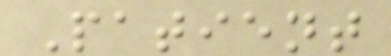Patient
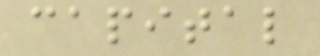capital
